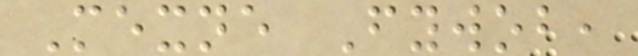Mexne Fywob,
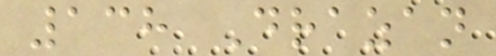138 Drazan
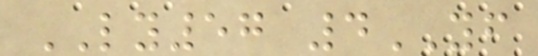LY57 4YF
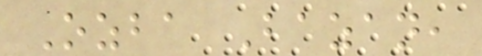Ozba Bazan,
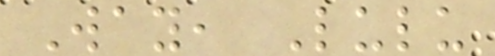Way, Lulu
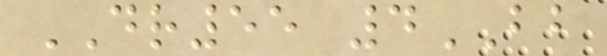DR55 4BB
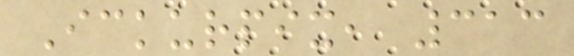Ickurpix, 313
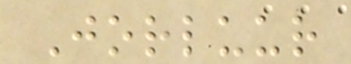Jorluur
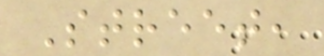Street,
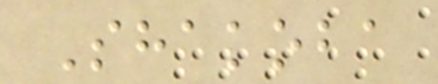Shakoba
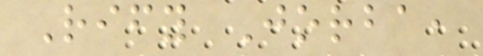Rify Jorba,
